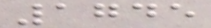1745
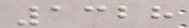1328
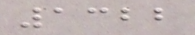1322
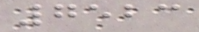7523
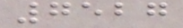7527
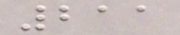211
